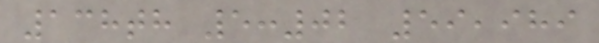138th 5:02 59,989
